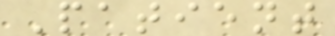Patient
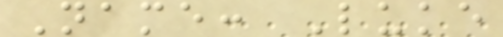Name: Luke
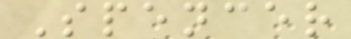Spencer
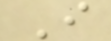I
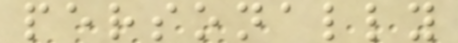personally
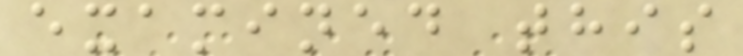examined this
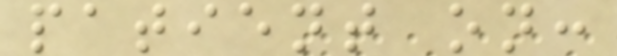patient on:
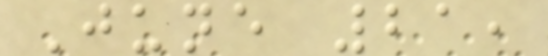June 21,
